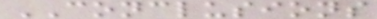CONCLUSIONS
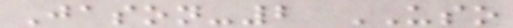Jason-2 USO
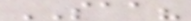SAA?
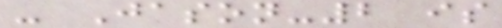- Jason-2 is
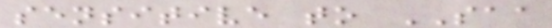sensitive to SAA
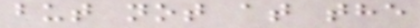but not at the
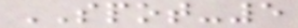SPOT-5
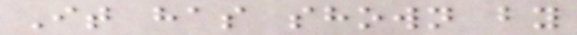It has shown by
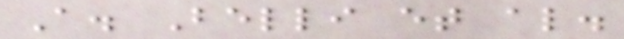A. Belli et al.
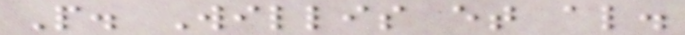P. Willis et al.
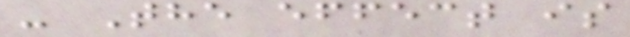- The effect is
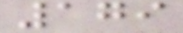179
